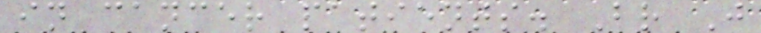in cancer patients. Br J
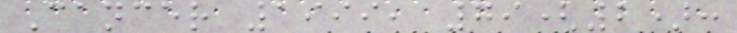Cancer 1999, 79(2):
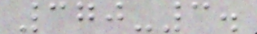370-3.
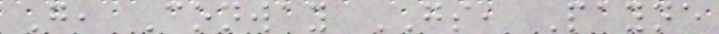G, Conway GS, Payne
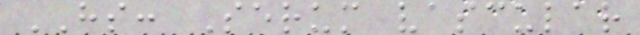HS: Serum vascular
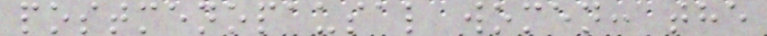postmenopausal women: the
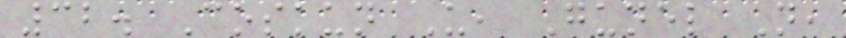32. Coskun U, Gunel N,
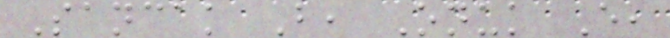Sancak B, Onuk E,
